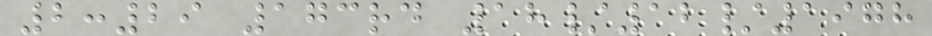2:29 173rd 18/12/1978
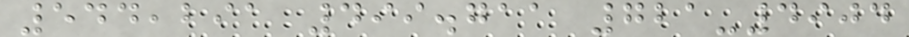544,291 499.711 721-4904
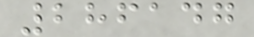286147
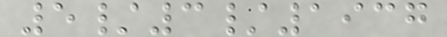5/3/1937
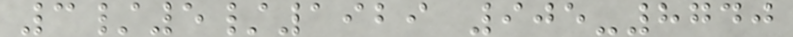3/5/1929 905-8740
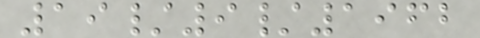19/9/1962
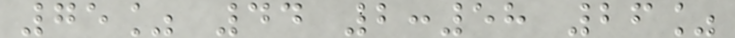75% 44 2:58 26%
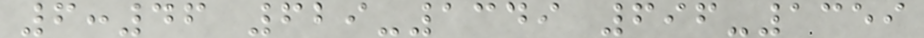6:46 629-1349 696-1359
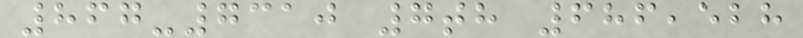867-7310 7th 686,528
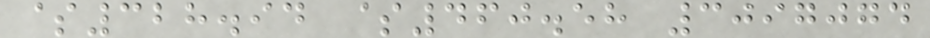$328.94 $460.58 3097074
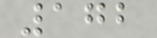172
